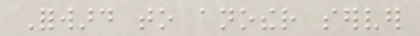Forward to another server
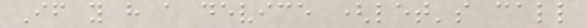If you have a device (let's call
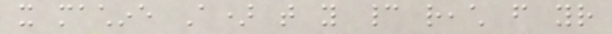it machine A) that you cannot reach from your
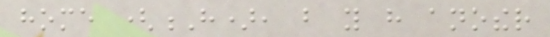home (H), but you have another
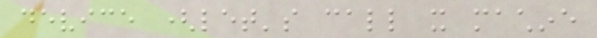device (let's call it machine
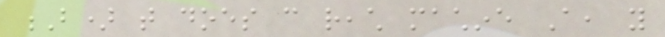B) that does can reach machine A, you
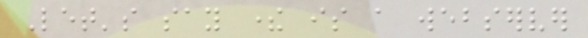Let's say there is a webserver
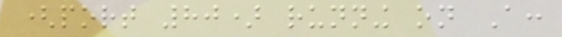(port 80) running on A:
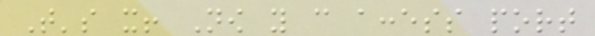That's it! Now you can access port
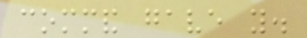command gave you.
